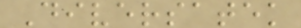Diversatek
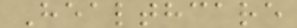Healthcare
